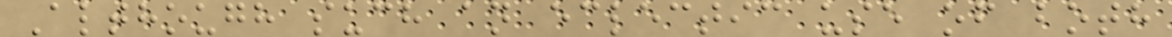Although such an eclectic use of both
